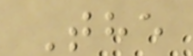The
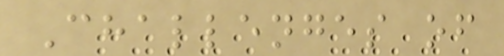Challenges of
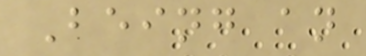Being an
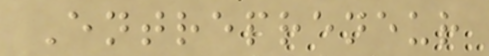Entrepreneur
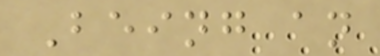Being an
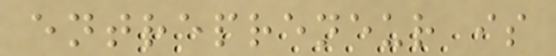entrepreneur is
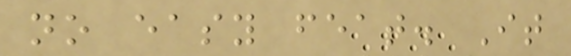no easy feat. It
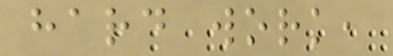hard work,
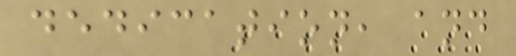dedication, and
